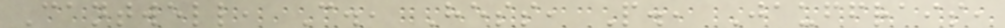Cantwell, C., Hess, P., Jauffrais,
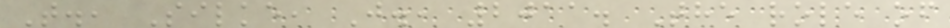T., Silke, J., 2011. The role of
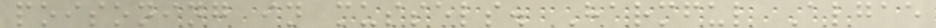poisoning in mussels. Harmful Algae
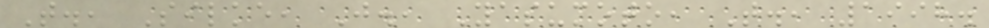T., Silke, J., Yasumoto, T., 1998.
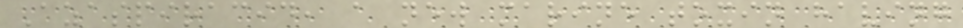Azaspiracid, a new marine toxin having
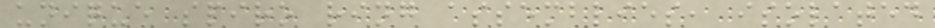unique spiro ring assemblies, isolated
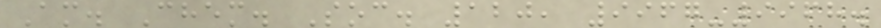Am. Chem. Soc. 120, 9967-9968.
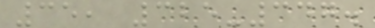35, 325-347.
